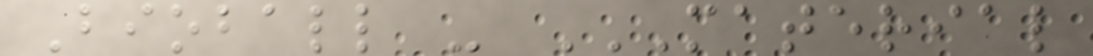Bioball - MATERIAL
